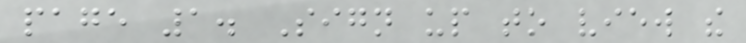page 1. Sign up to view the
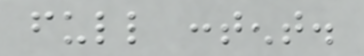full content.
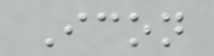Icon
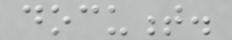document.
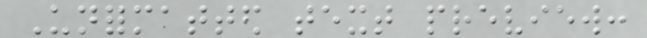Unformatted text preview:
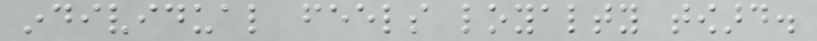individual feels loyalty toward.
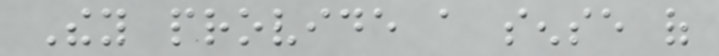They provide a sense of
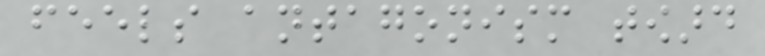feels antagonism toward
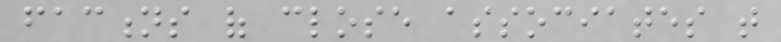factions of close associates that
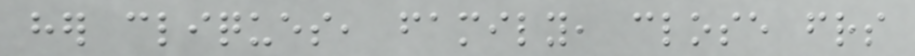her cliques, family, close friends
